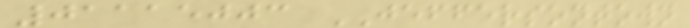01115003 JEFFERSONTOWN
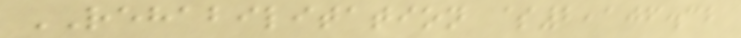REHABILITATION $2,106.32
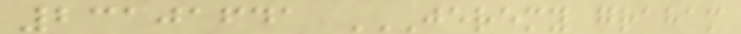23101641 JEREMY GRAHAM
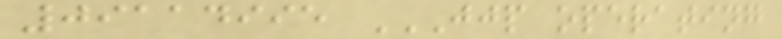09114995 JJP OPERATING
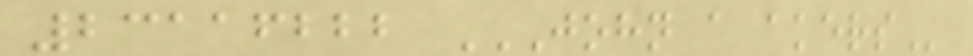23116222 JOHN A AKERS
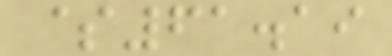$61.19
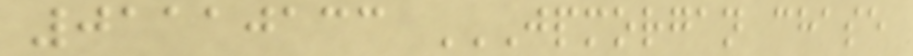01110133 JPMORGAN CHASE
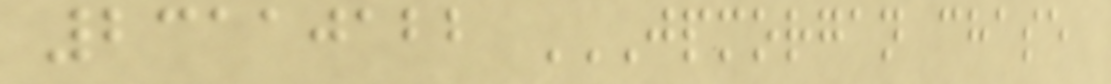23110122 JPMORGAN CHASE
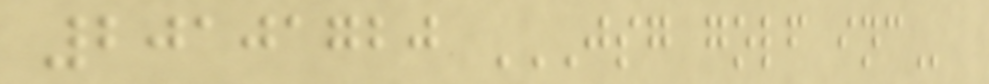20101720 JSG GOLF INC
